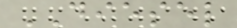DIESEL
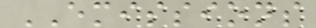EMISSIONS
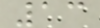13
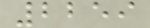2259
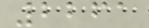2261
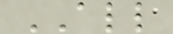ALL
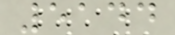5144
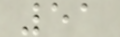51
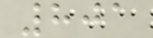801
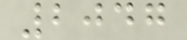2047
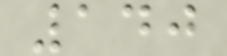140
